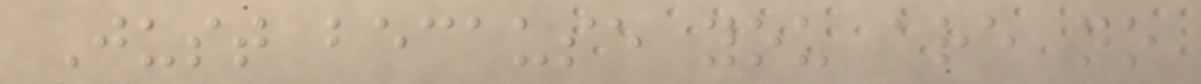Just because you are no
